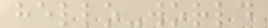hello-world
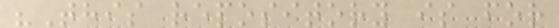"This repository is for
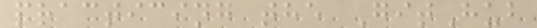practicing the GitHub
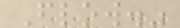Flow."
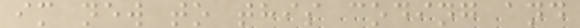im new to this coding and
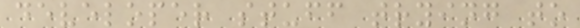developer stuff trying to
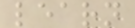learn
